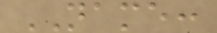NAME:
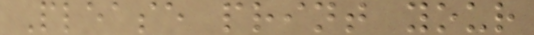Please print your
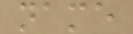name
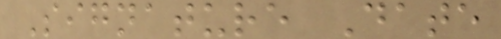Signature Date
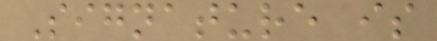Signature is
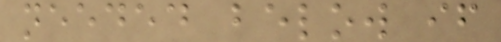needed below if
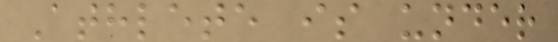Athlete is under
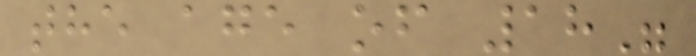the age of 18"
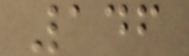146
